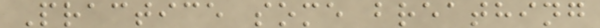Practice some breathing
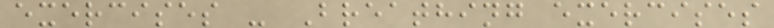exercises - Breathing exercises
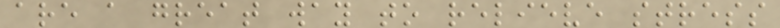are a great way to relieve stress
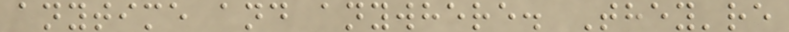anytime and anywhere. They're
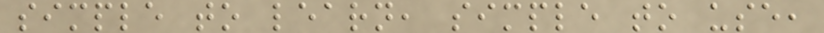simple to learn, simple to use,
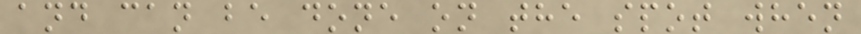and can be done on the spot when
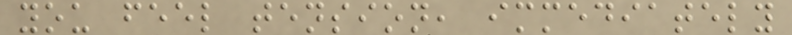you feel tension, immediately
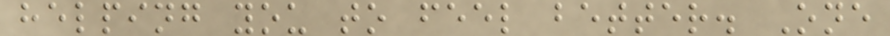helping you to feel better. One
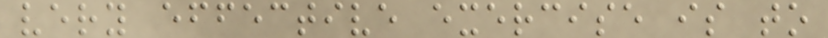very effective exercise is to
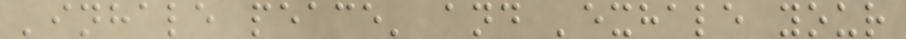'inhale peace' and 'exhale your
